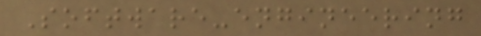Software-engineering
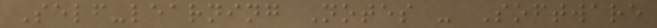Self-learning Notes - Software
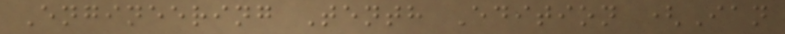Engineering Tenth Edition (Ian
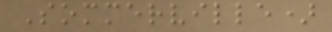Sommerville)
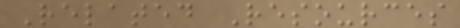Related Resources
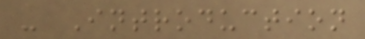- Introduction
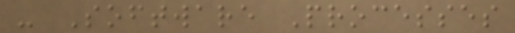- Software Processes
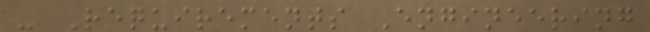- Requirements Engineering
